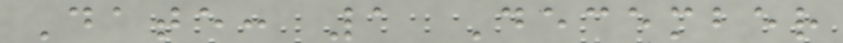Date: 1 December
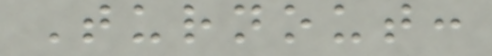Turnout:
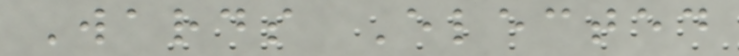Wards Elected
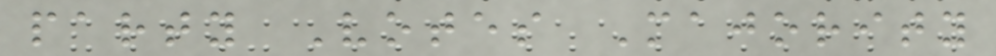party Votes Majority
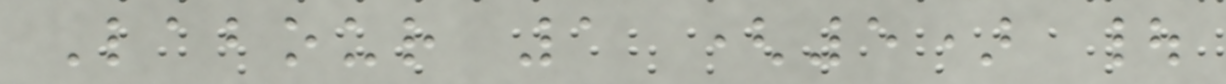Labour 1 (5) |
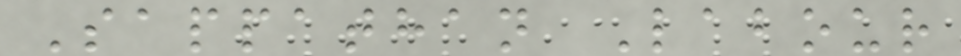Sappathan Labour
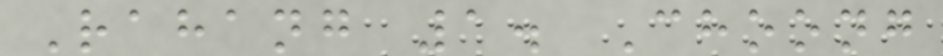Rahang 1. Choong
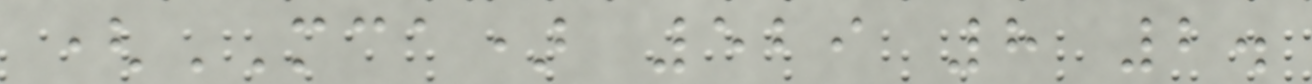(MCA) 529 8 2.
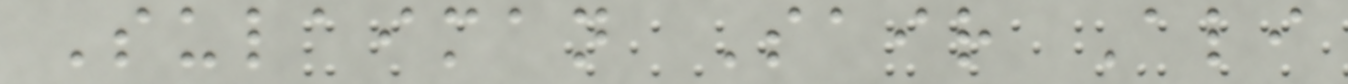Sulaiman Sair Ali
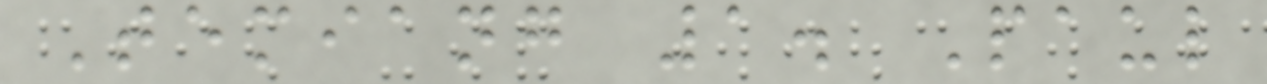Temiang 1. Paul
